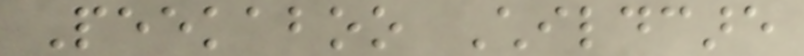Peekaboo Childcare
